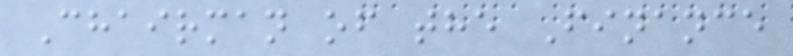Chairman of the Finance
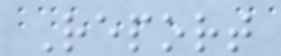Report
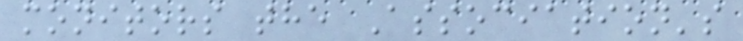monitors the Association's
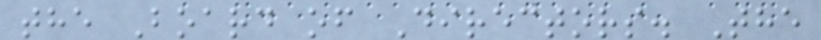the Board of Directors. The
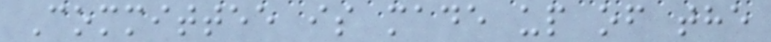Committee is made up of the
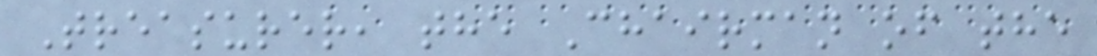Treasurer, the Chairman of the
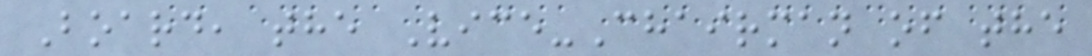Board, the Vice-Chairman of the
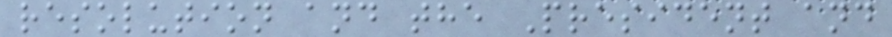resolution and the President and
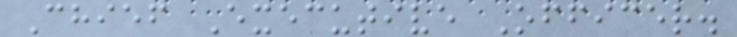Chief Executive Officer.
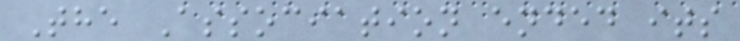The Association ended its
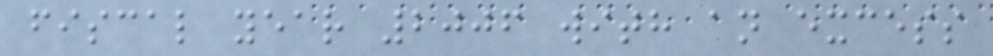fiscal year 2006 with an excess
